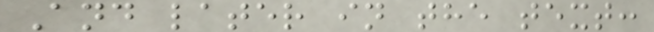And later in the text:
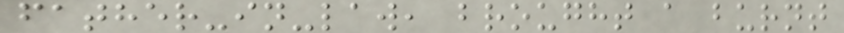father-in-law, brought a burnt
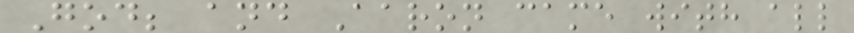God; and Aaron came with all
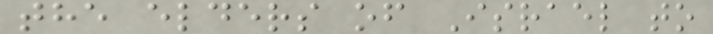the elders of Israel to
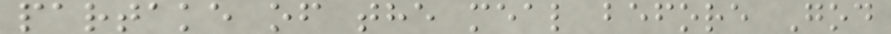partake of the meal before God
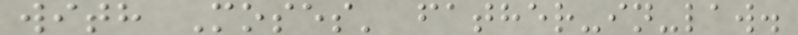with Moses' father-in-law.
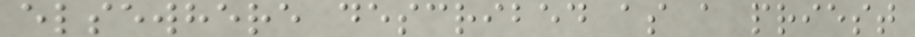elsewhere described as a priest
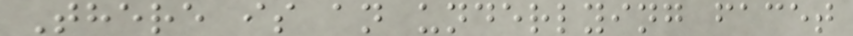There is an underlying facet
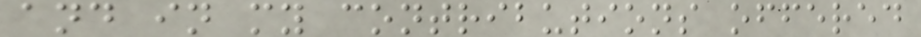and in my contributions offered
